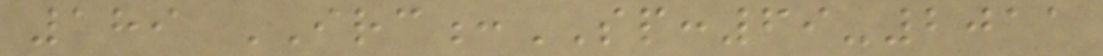189 IRC:SP:69-2011
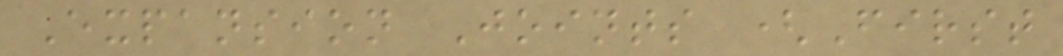Expansion Joints (First
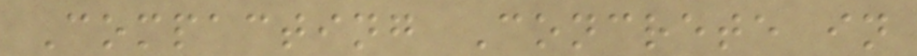Compacting Concrete in
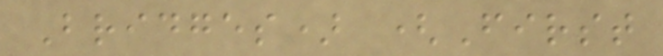Bridges) (First
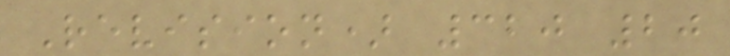Revision) 320 20
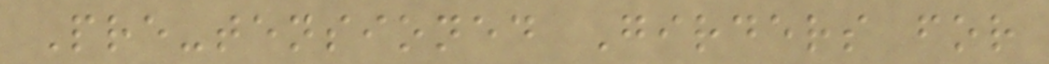Pre-tensioned Girders for
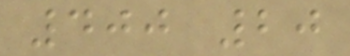400 20
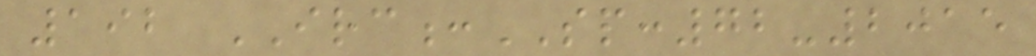192 IRC:SP:72-2015
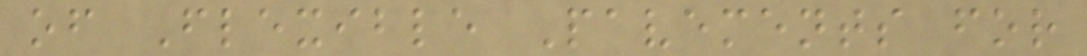of Flexible Pavements for
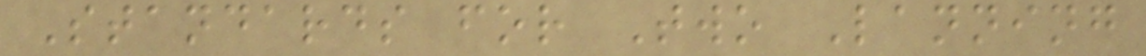Standards for Two Lanning
